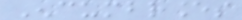Encumbrances
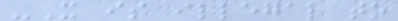-It is illegal to
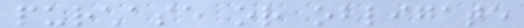purchase or obligate
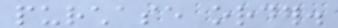purchase order.
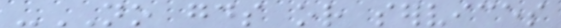-NO goods or services
